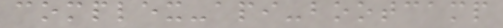complex-api-bootcamp
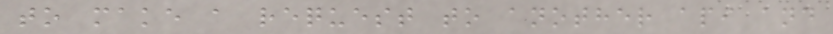to make a request to another api and
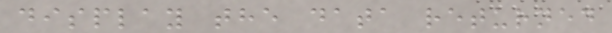display the data returned
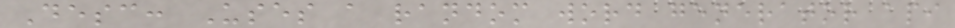Desc: Uses a random word generator api
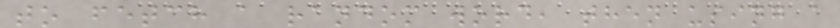to fetch a random word, then using a
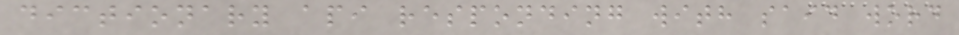dictionary api responding with said word
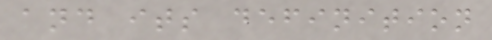and its definition
